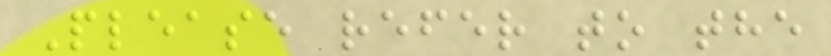Please refer to the
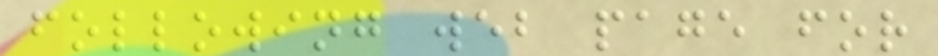following web page for
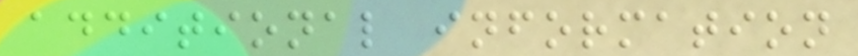additional information
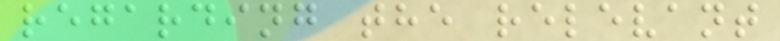regarding the relevant
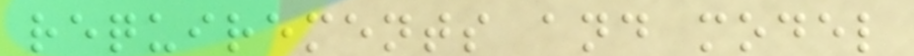requirements and model
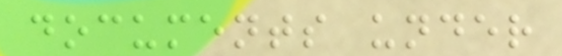documents under
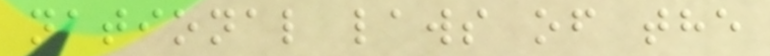national laws of the
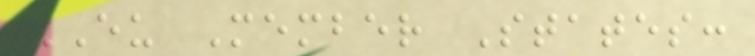EU Member States:
